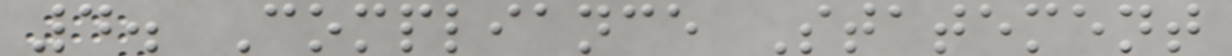4. Compliance Statement
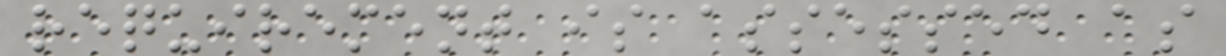requirement is assessed as
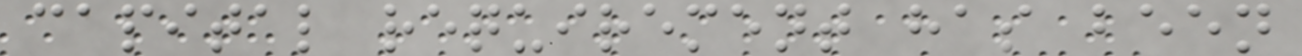capital requirement has been
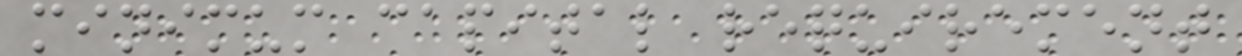minimum capital requirement
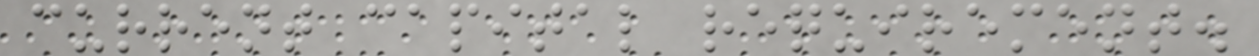current capital requirement.
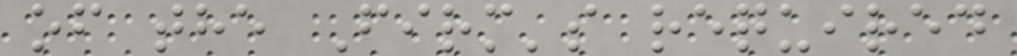of the Firm's required
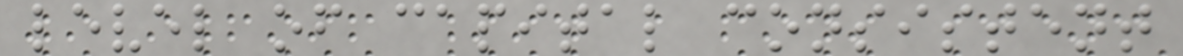level of capital consistent
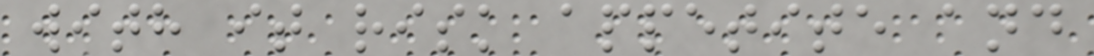with it risk appetite and
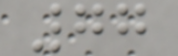77
